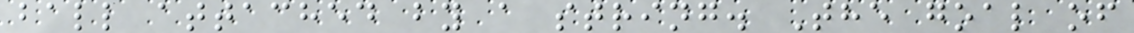ball attached by a string. The goal of
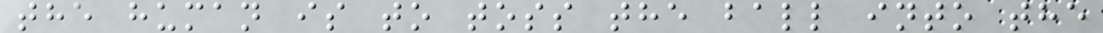the human is to toss the ball into the
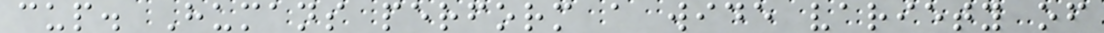cup. Humans perform a wide variety of
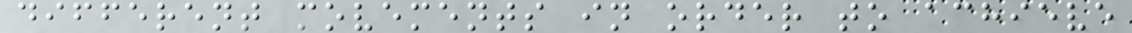different movements in order to achieve
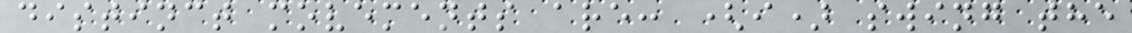distinct movements are: (i) swing the
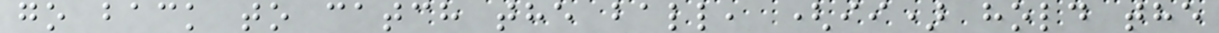go back to catch the ball, (ii) hold the
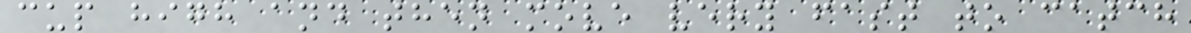cup high and then move very fast to catch
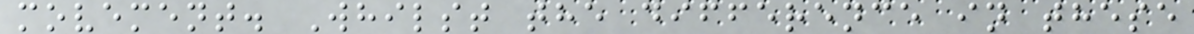movement. Whilst the difference in these
